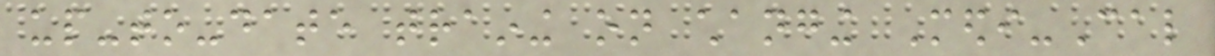up-to-date training on changing Medi-Cal
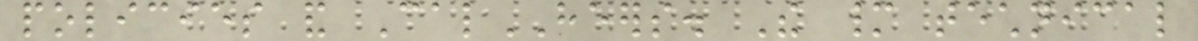policies and CalHEERS. The many technical
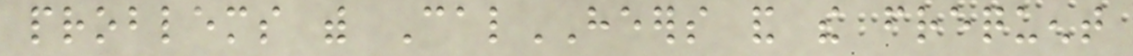problems with CalHEERS and the frequent
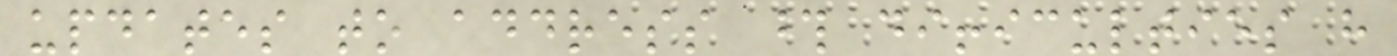updates to address those difficulties have
